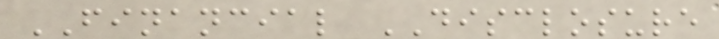FINANCIAL DISCLOSURE
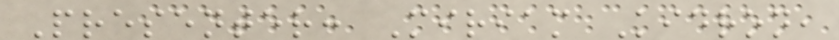Presenter: Miriam Kidron,
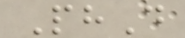PhD
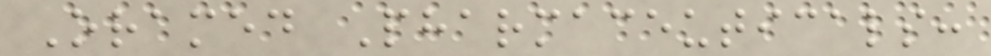Oramed Pharmaceuticals:
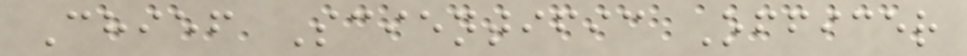Chief Scientific Officer
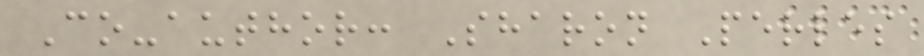Co-author: Sharon Perles
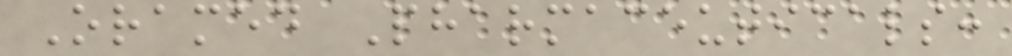Oramed Pharmaceuticals:
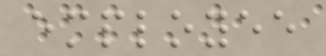employee
